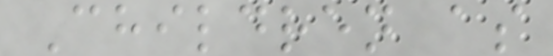Children as
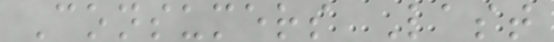Consumers Last
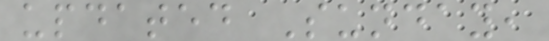updated Sunday,
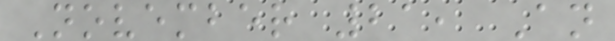November 21, An
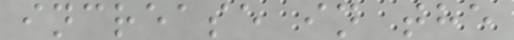increase in the
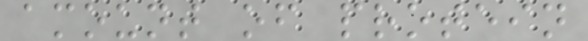amount of protein
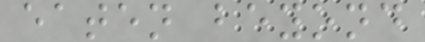eaten beyond
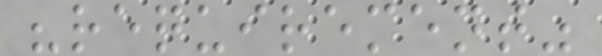"requirement"
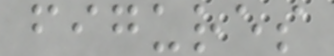figures
